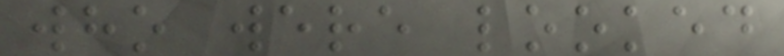who were looked
